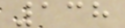138
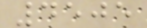4505
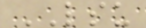LSU
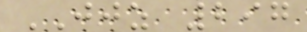JJZ 297
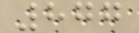877
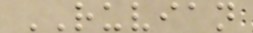RUVIAN
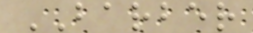BARBER
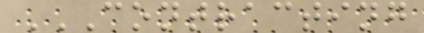CONTRACTING
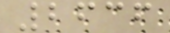2636
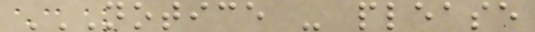NOTICE - PLEASE
